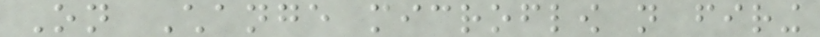On Change microflow not firing
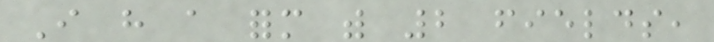I have a form with 2 fields,
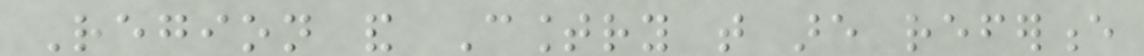Region and Country that are reference
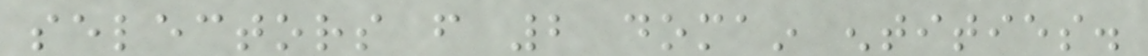selectors from 2 domain entities.
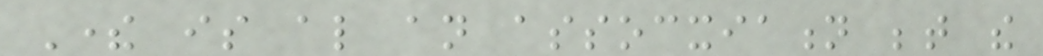There is also an assocxiation between the
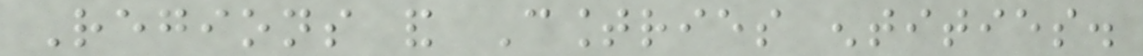Regions and Countries entities.
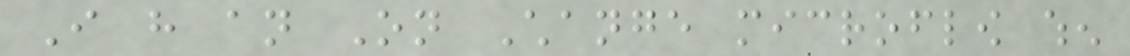I have an On Change microflow when
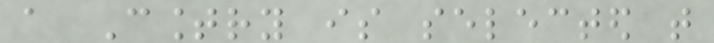a Country is selected that
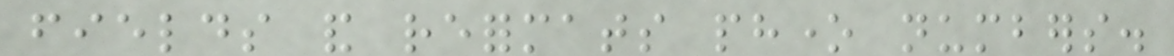fields and reformats phone numbers.
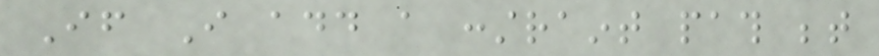If I add a constraint path between
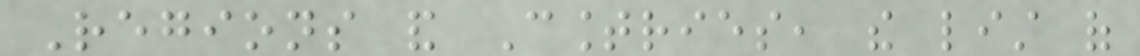Regions and Countries, the list of
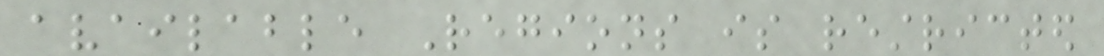available Regions is restricted
